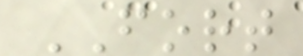FORT
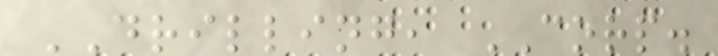DRILLING, CORP.
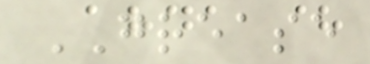GREASE
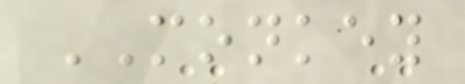MONKEY
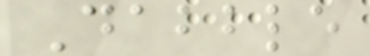Dabble
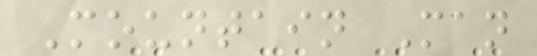Mountain Man
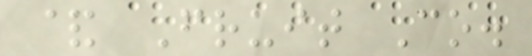& Fruit Co.
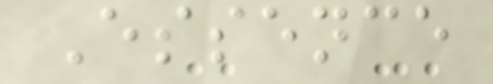Essence
